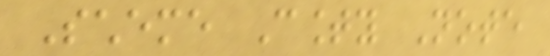Scheme County Note
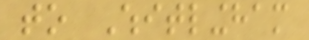to Whitlingham
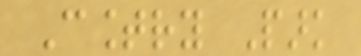Country Park
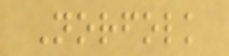Norfolk
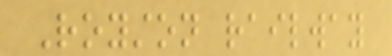Royston railway
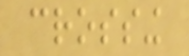crossing
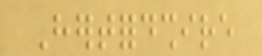Hertfordshire
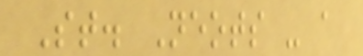St. Neots - a
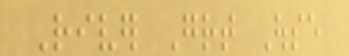River Great Ouse
